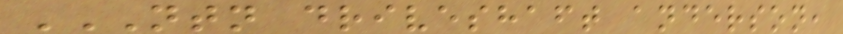NTN DRIVESHAFT ANDERSON,
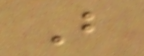B
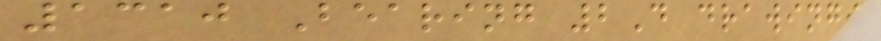1310 Bearing 2D drawings
